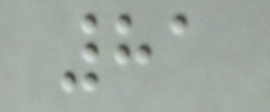81
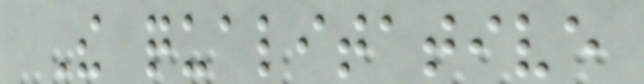The qualitative
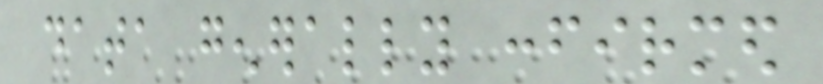data generally confirmed
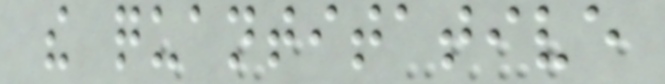the quantitative
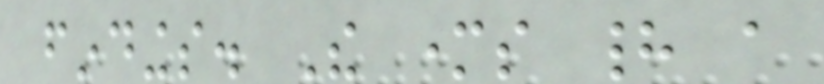findings. The mothers had a
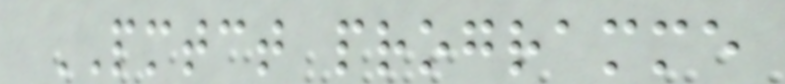PMTCT programme
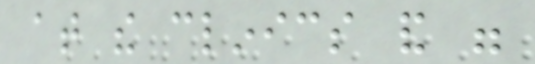at the clinics and were
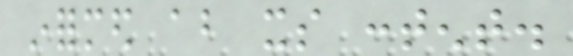informed about its content.
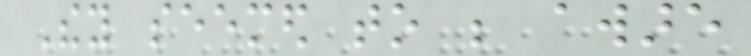They seemed to be aware
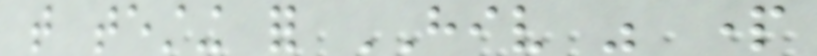that testing for HIV was part
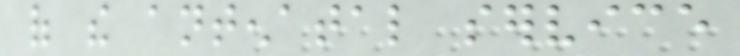of the antenatal service
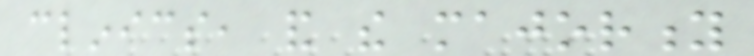clinics, and the majority
